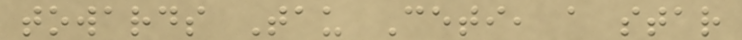towards Tau Ceti, a star
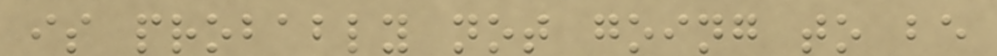is probably not going to be
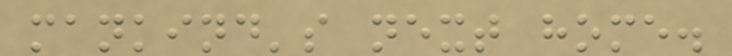mankind's next home.
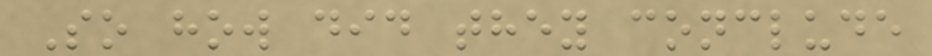So how did they conclude
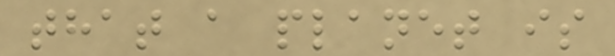that a planet is
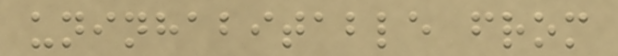uninhabitable from
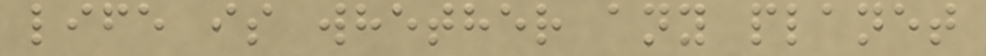life is whether any planet
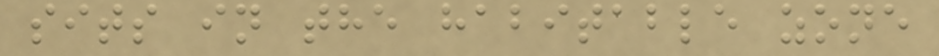sits in the habitable zone
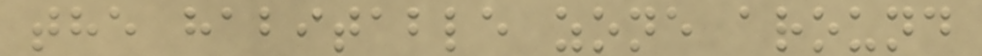the habitable zone around
